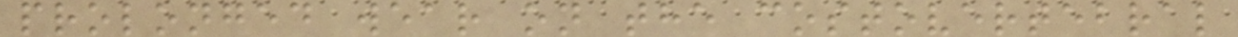prolonged wear on the costovertebral
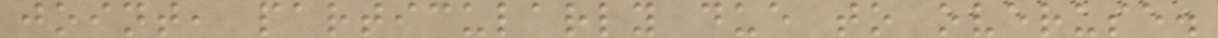joint, particularly due to overuse.
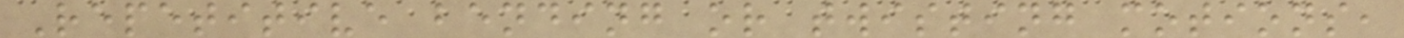Repetitive bending or twisting motions,
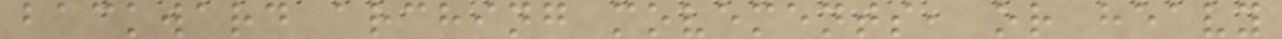backward arching movements, or heavy
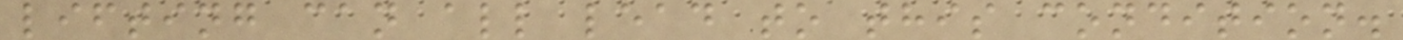lifting can all lead to this condition.
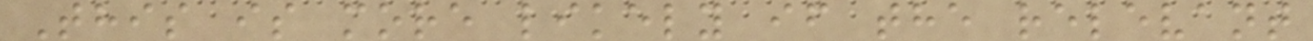This is more likely if the relevant
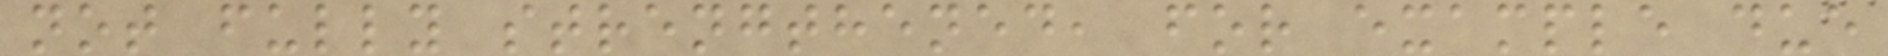not fully strengthened, for example due
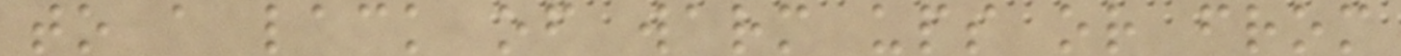to a lack of warm ups or from
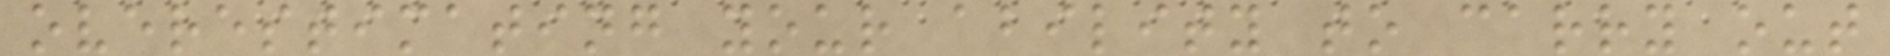overestimating your ability to carry out
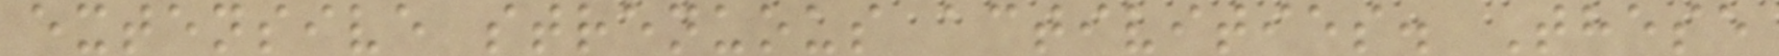extensive strenuous activities. These
